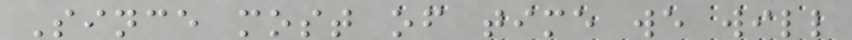Since most of time we will
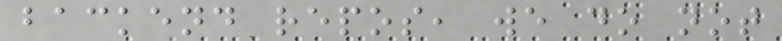backend repos, we do not
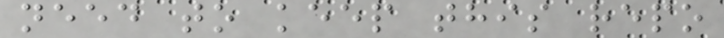need to keep this repo
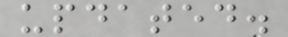updated.
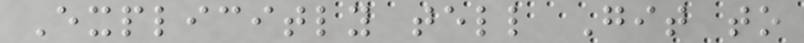Explicitly tell Git to
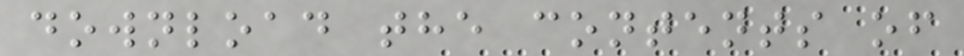download the contents of
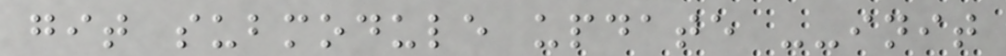git submodule update --init
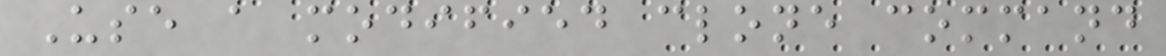Use a modified clone command
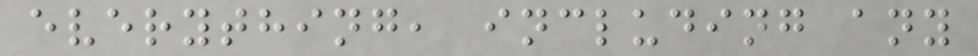everything, including any
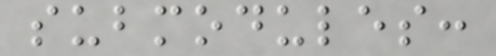submodules:
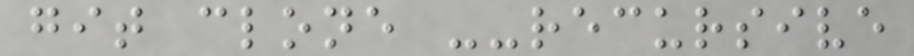git clone --recursive
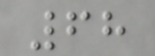68
